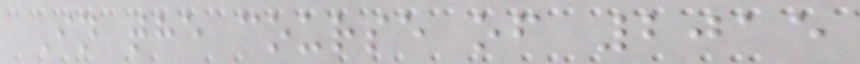In the course of 2015
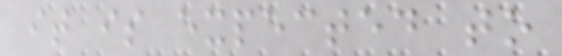it is expected to
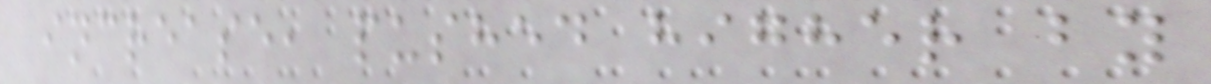increase, pushed higher by
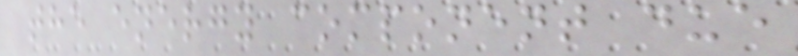the energy component due
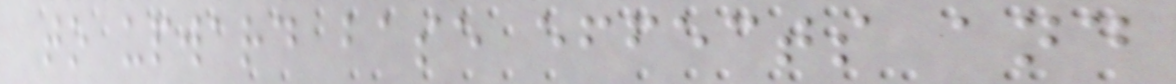to upward base effects and
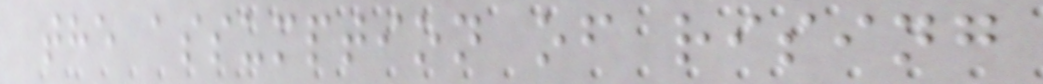the assumption of rising
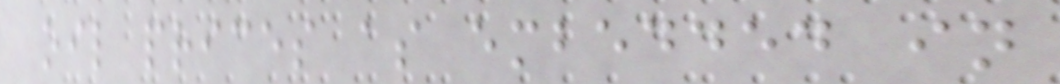oil prices as embedded in
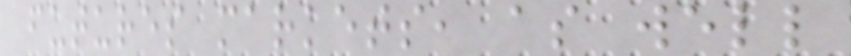futures markets, as well
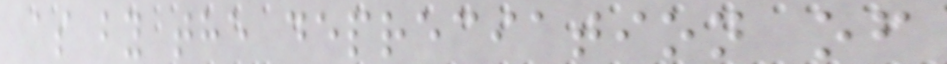as by the depreciation of
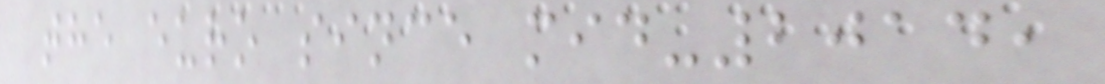the euro since mid-2014,
